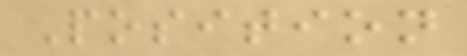Position
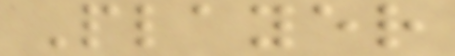Player
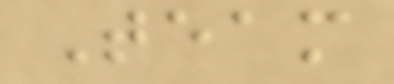Team
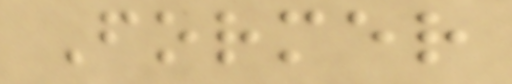Former
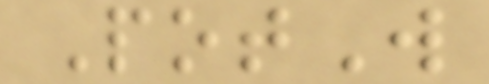PotW
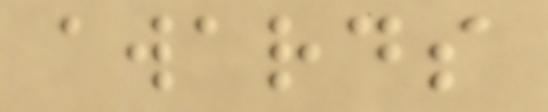awards
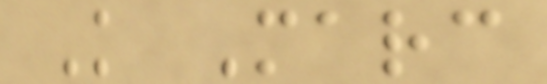K Marc
